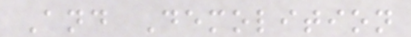And Demolition
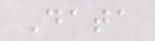Data
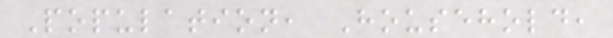Population, Household,
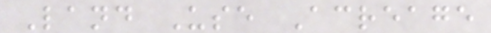Land Use Acreage
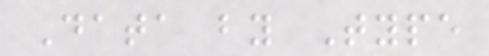Data by Type
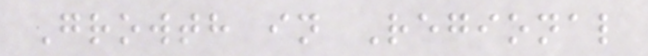Growth in Regional
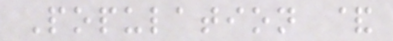Population &
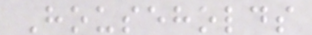Households
